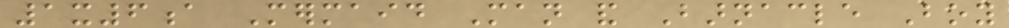1x6a Mermaid Man and Barnacle Boy
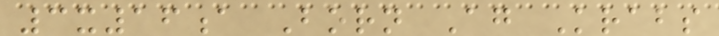3x16a Born Again Krabs
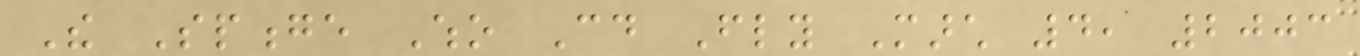The Sponge Who Could Fly March 4, 2003
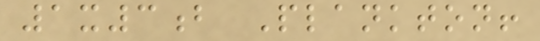1x3b Plankton!
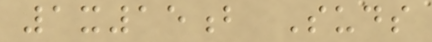1x15b Suds
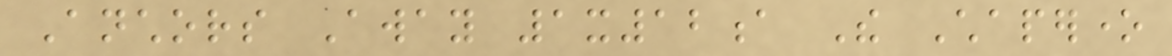Anchors Away 1x12a The Chaperone
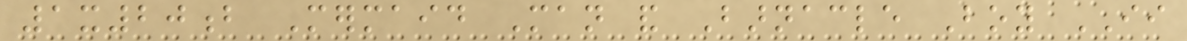1x20b Mermaid Man and Barnacle Boy II
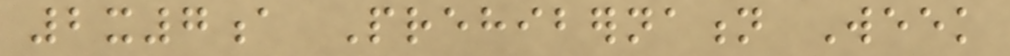2x7a Prehibernation Week
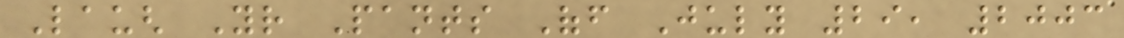Laugh Your Pants Off July 29, 2003
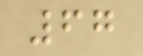67
